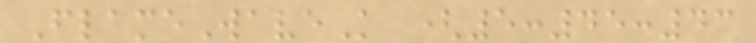FlameWaveK (5:45:43
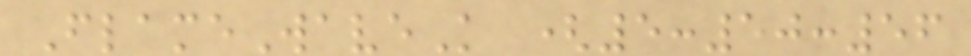FlameWaveK (5:50:56
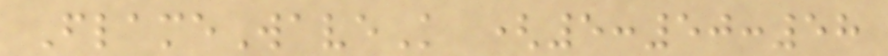FlameWaveK (5:50:58
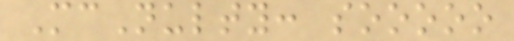McNulty: sooooo
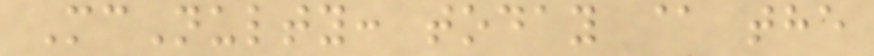McNulty: today @ the
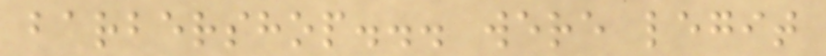barbershop... were legit
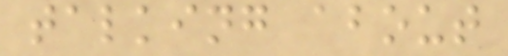talking about
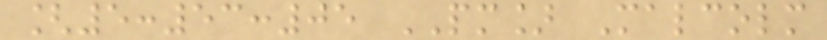[5:53:05 PM] Malcolm
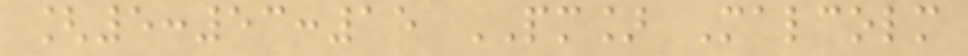[5:53:15 PM] Malcolm
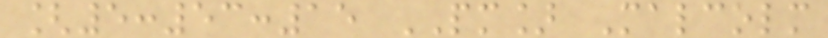[5:53:15 PM] Malcolm
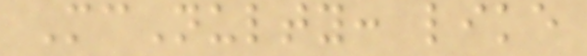McNulty: like
